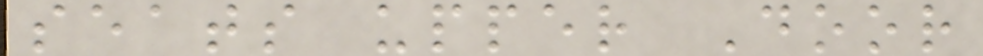seats upper Door
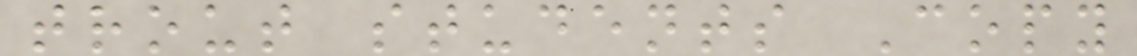trout students Copy
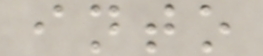into
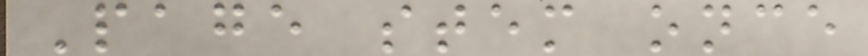Page stem once
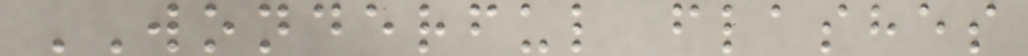WONDERFUL flashes
